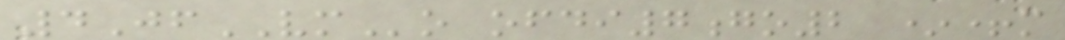4JfVMo ofdi7go2 *+m
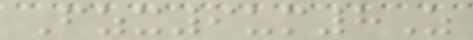Fzx9um8Z
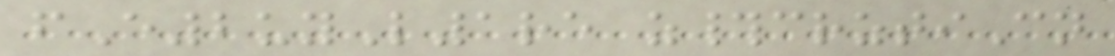fE2uyL1re z#crztiCn
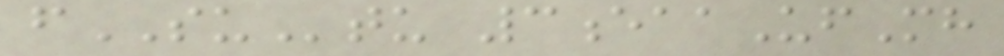fSUtu 3eaaUfMh
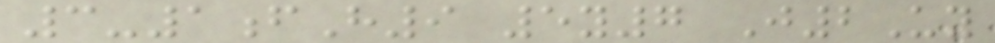3-1fH9 5y7 J2Uy
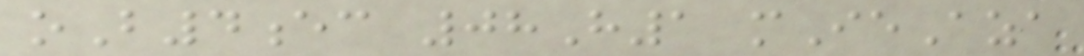oB4ec 08H1 mIeAza
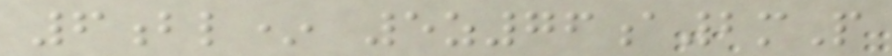6bl* 5z76a2mP
